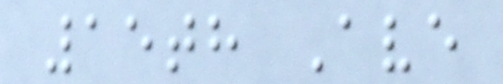15th Ave
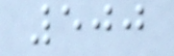500
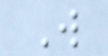W
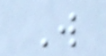W
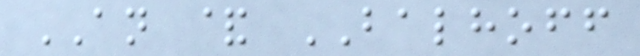AN & BALHOFF
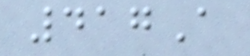417A
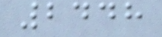2448
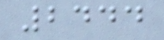2444
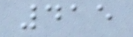415
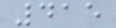415
